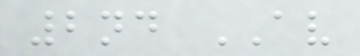2nd AV
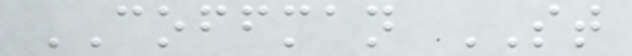COFFMAN ST
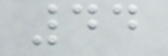44
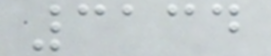3134
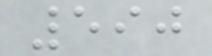590
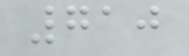710
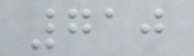710
